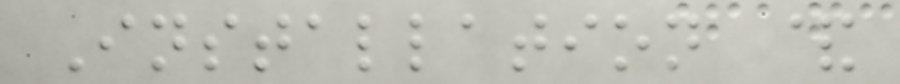Installation &
